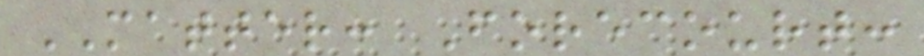MATTER: Forecourt:
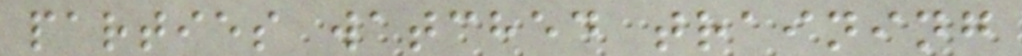parties watched training
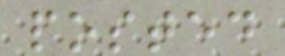posted
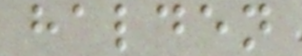halden
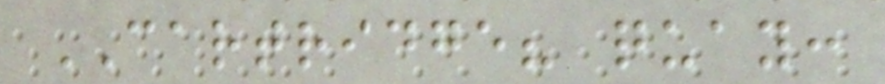CARTRIDGE? quay:
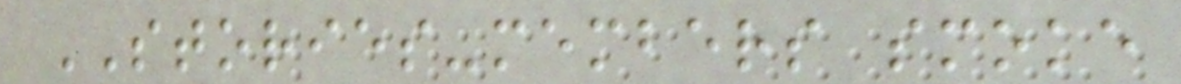STORIES-members smoke
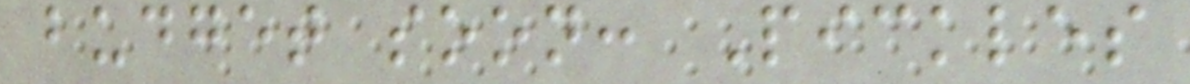budget soon: Pickles
